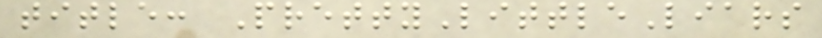title: PrettyLittleLiars
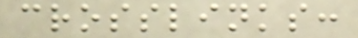crosslinks:
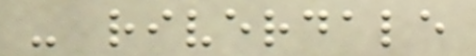- riverdale
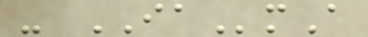- IAmA
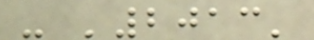- '2013'
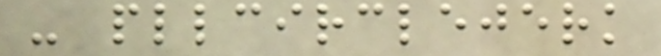- pllcirclejerk
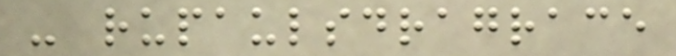- rupaulsdragrace
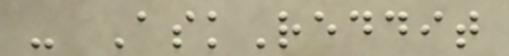- AskReddit
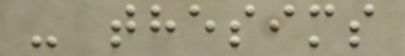- thesims
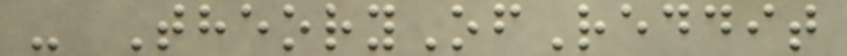- TheoryOfReddit
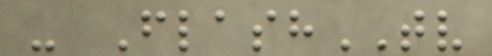- FlashTV
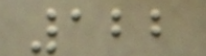122
